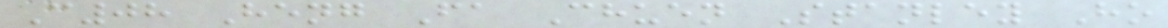C08 Heng Fa Chuen Stanley Ho
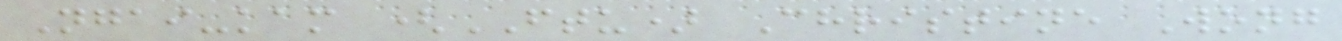Ngai-kam (FTU) Christine Wong
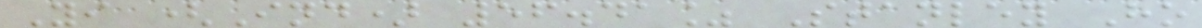Yi (Ind) 56.41% Stanley Ho
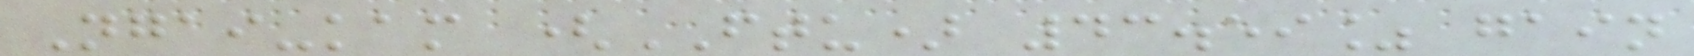Ngai-kam (FTU) 43.59% gain
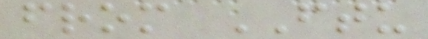from FTU
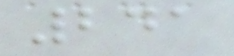241
